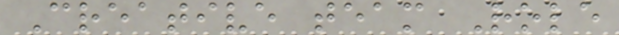Creative team Role
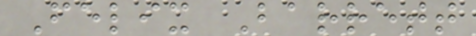Felix Barrett
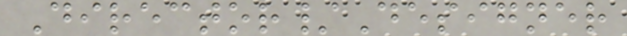Director/Designer
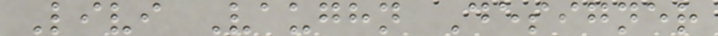Livi Vaughn Designer
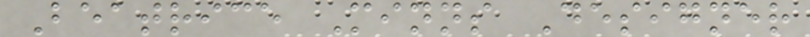Beatrice Minns Designer
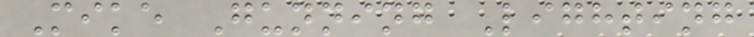Mike Gunning Lighting
